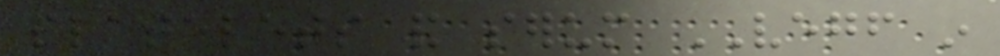platelets and serum VEGF in
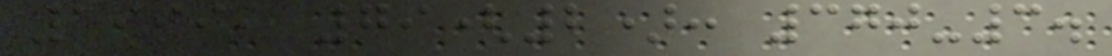1999, 79(2): 370-3.
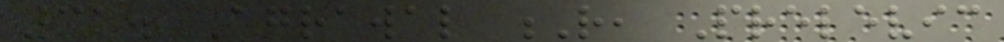31. Agrawal R, Prelevic
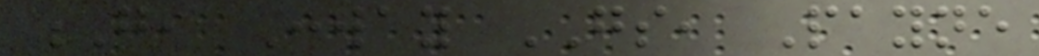G, Conway GS, Payne
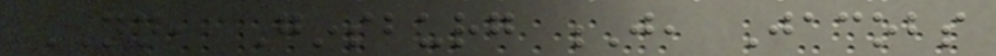NN, Ginsburg J, Jacobs
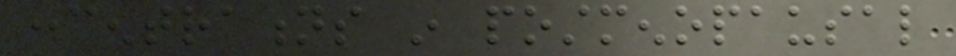concentrations in postmenopausal
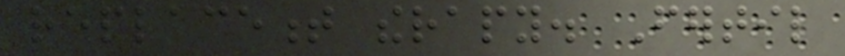replacement therapy. Fertil
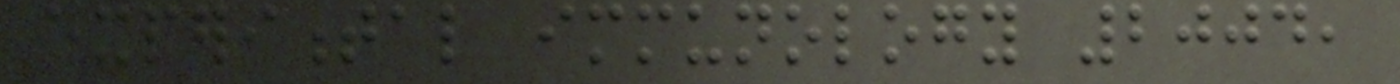experimental immunology 2004,
